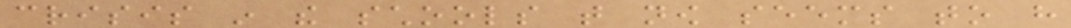crisis in the schools that now seems to have
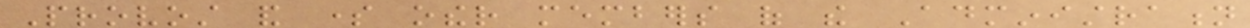Provost and some other members of the Administration
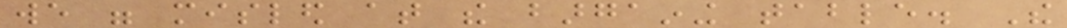we were misled at the bargaining table. The
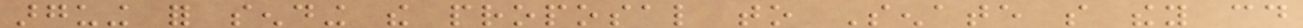arguing for sending the proposal to Senate so they could
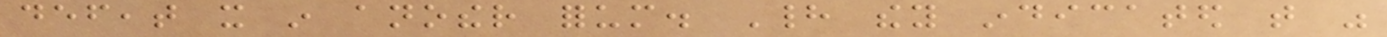defeat it in another forum. Had they indicated that was
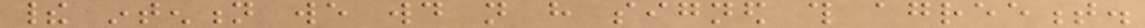their intention we would not have signed this agreement.
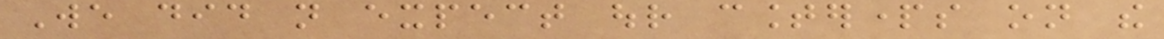We did not expect our counterparts on the
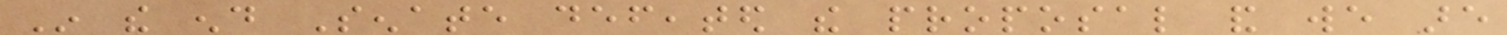In the end Senate defeated the proposal and we are
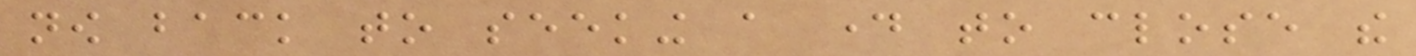now back to seeking a day to close the
